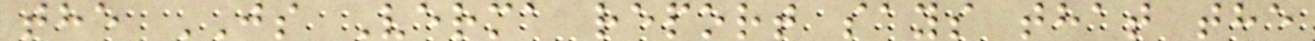the JS Verma report says that the
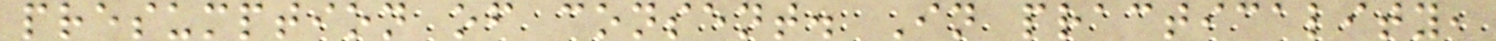presumption of consent. In practicality,
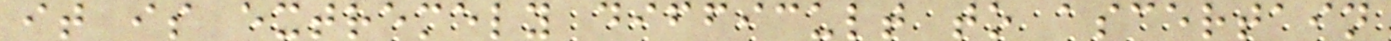it is extremely difficult to ascertain
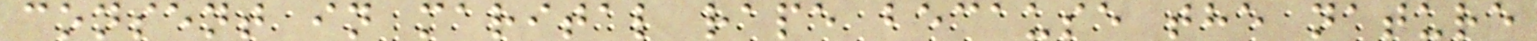consent in marital rape because the nature
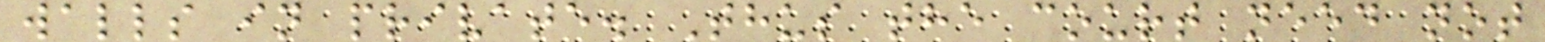walls in private. Thus the court need not
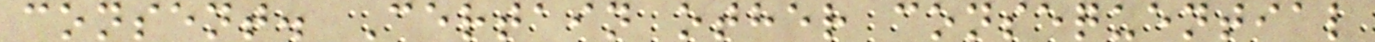consent. Certain other consequential
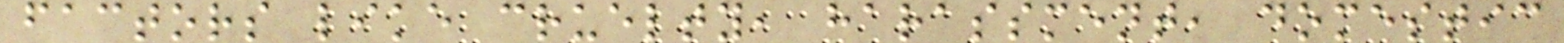factors like cruelty, harassment, domestic
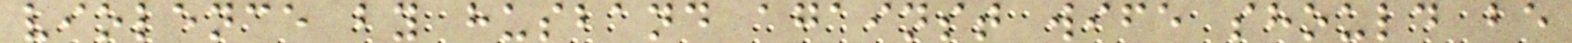violence by husband against wife should be
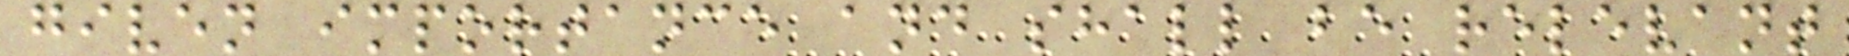given importance and shall be relevant
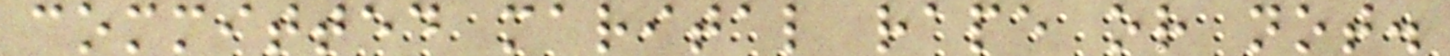committed marital rape or not.
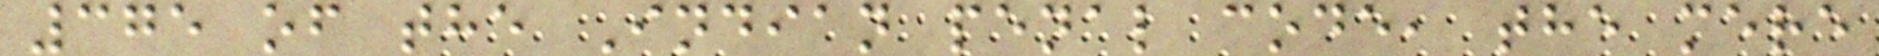375 of the Indian penal code, the mere
